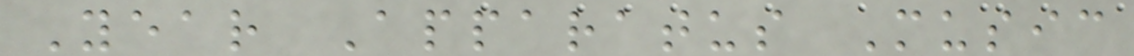Year Apparatus Music
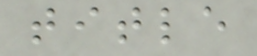title
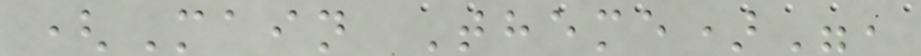(Main Theme)",
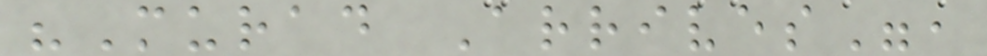"Murad Arrives",
